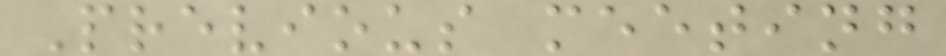Previous meeting
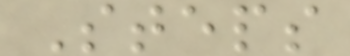Steps
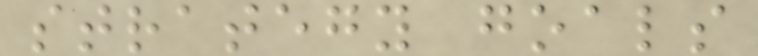strategy goals
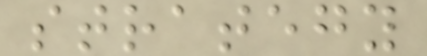strategy
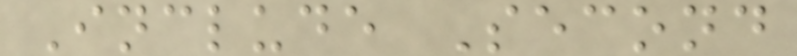Include Second
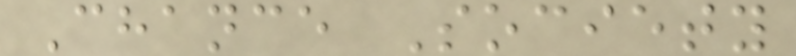Chance Society
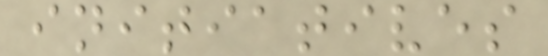initiatives
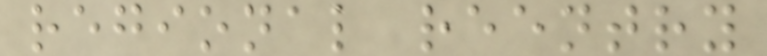regional reentry
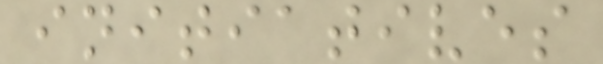initiatives
